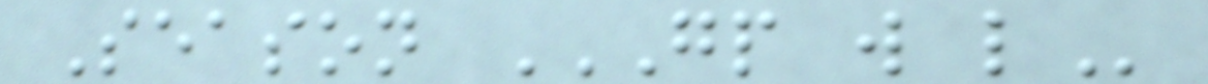Season GP W L
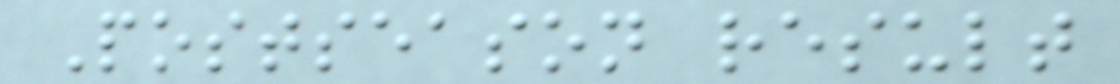Postseason result
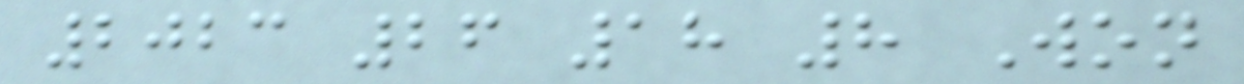2023 26 18 8 Won
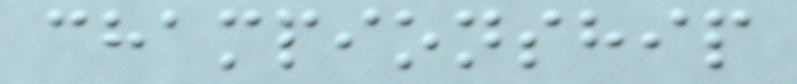championship
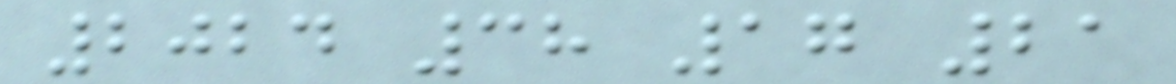2024 38 17 21
